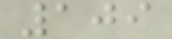109
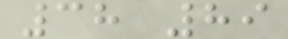38 89
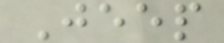Jeep
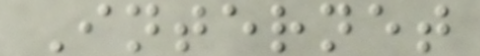Internet
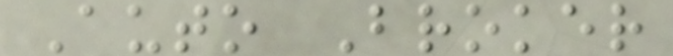Auto Broker
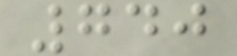740
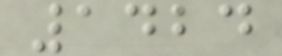1424
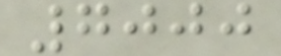7000
